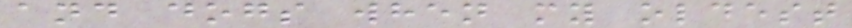and dogs when my oldest
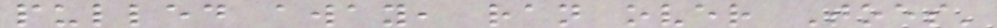pulled away, ran over Toes'
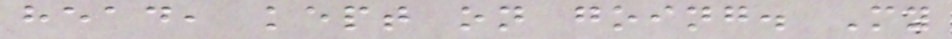head, kept on going. My
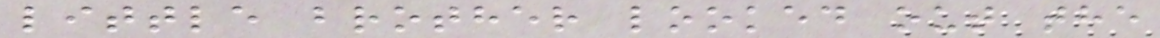little brother looked out the
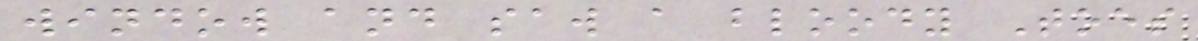window and saw a bloody Toes
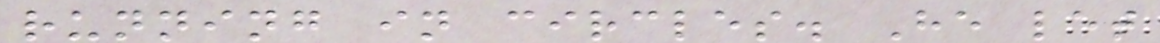running in circles. He let
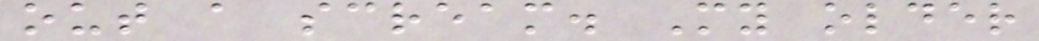out a scream. My older
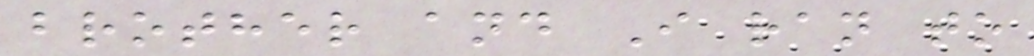brother and I ran to
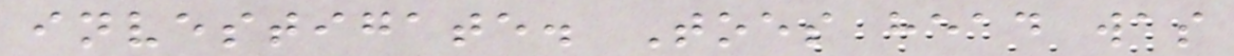investigate. Toes head was
